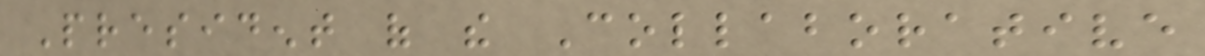President of the Collaborative
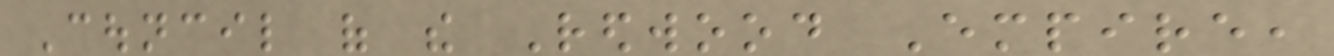Council of the Redwood Empire,
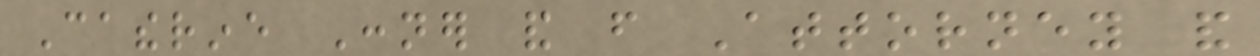Catherine Conner and from Attorney and
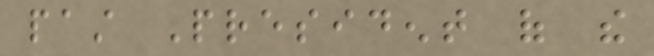past President of the
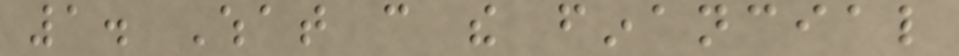1. What can the financial
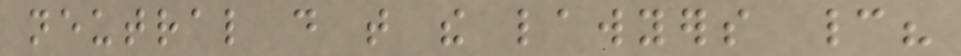neutral do that the lawyers cannot?
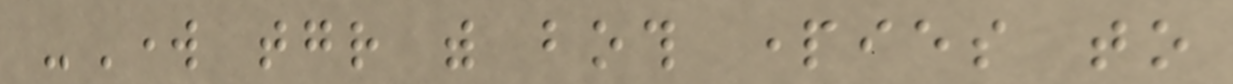-Work together with both parties to
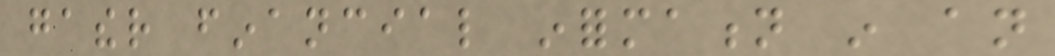gather financial information in an
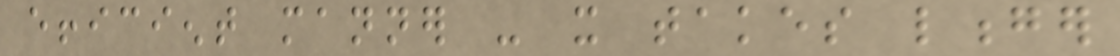efficient manner - it takes longer
